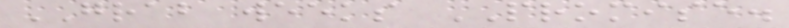GRAB weeks PROMISE.
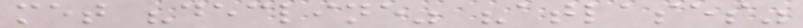met "decline" "atlases"
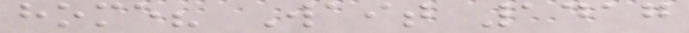home? Wait 1417
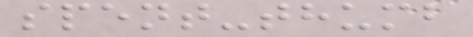spent-thumb
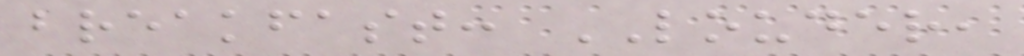breakfast: LOUDER,
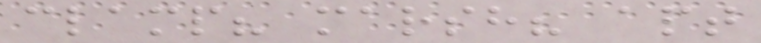clamp? marsh? apt
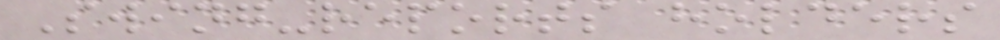Swing-reports holders
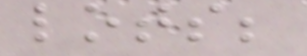lots;
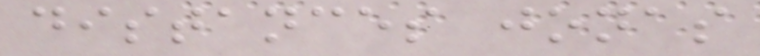distances jonas
